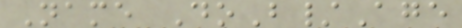Name DoB/Age
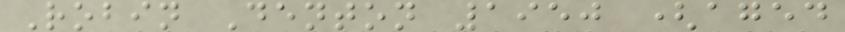Robin Denton 1950 (aged
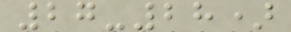27-28)
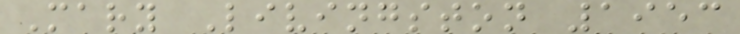Mary Livingston 1953
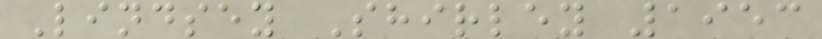Lindsey Shirley 1953
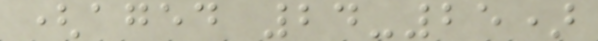(aged 24-25)
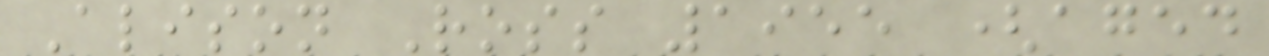Alison Ross 1955 (aged
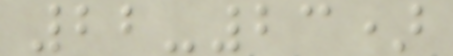22-23)
